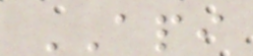API
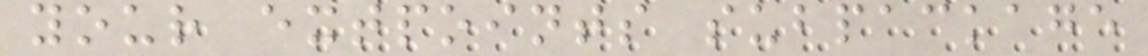your extpoints subpackage
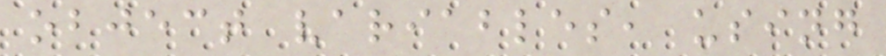object variables, using
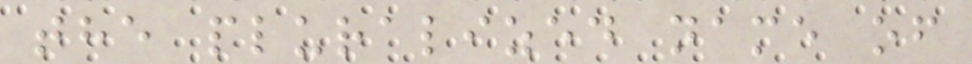the pluralized name of
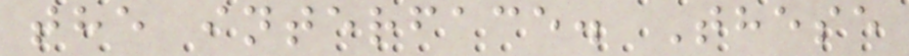the interface. These
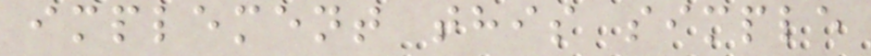implement this simple
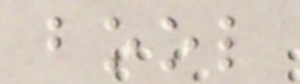bool
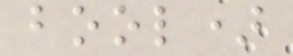bool)
